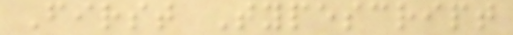First Typescript
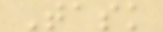Task
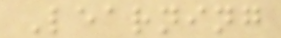Learning
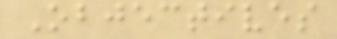Objectives
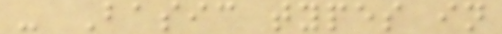- Basic types in
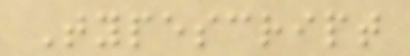Typescript
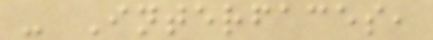- Interfaces,
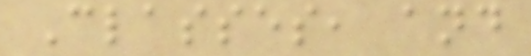Classes, and
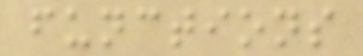functions
